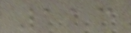113
